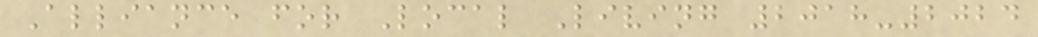Alliance for Local Living 2018-2024
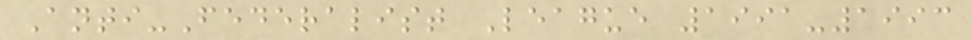Anti-Federalist League 1991-1993
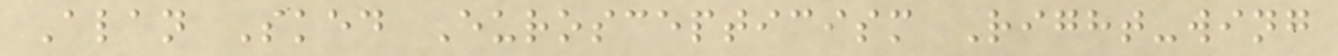Alan Sked Euroscepticism Right-wing
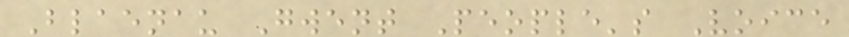Blaenau Gwent People's Voice
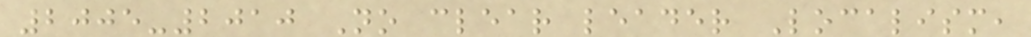2005-2010 No clear leader Localism,
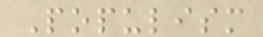Populism
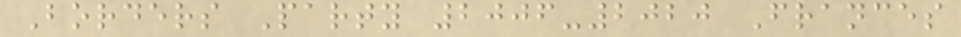Borders Party 2006-2020 Frances
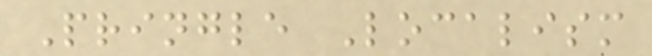Pringle Localism
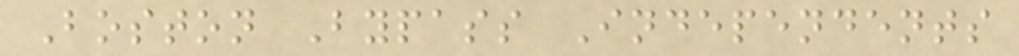Boston Bypass Independents
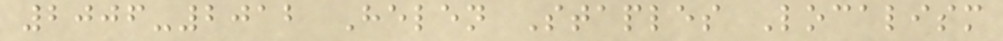2006-2012 Helen Staples Localism
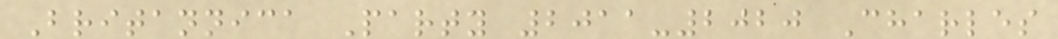Britannica Party 2011-2020 Charles
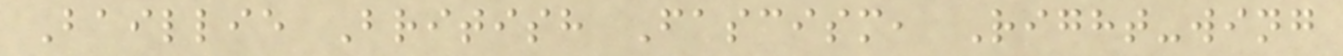Baillie British Fascism, Right-wing
